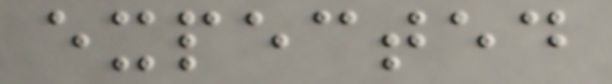expected
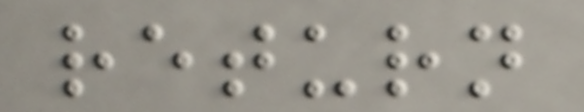return
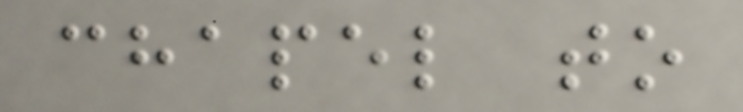chapel to
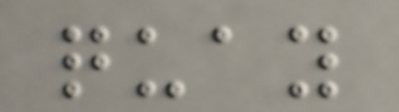quay
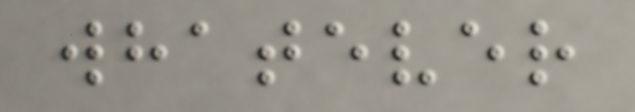whatever
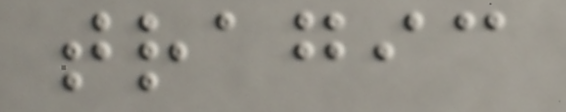tragic
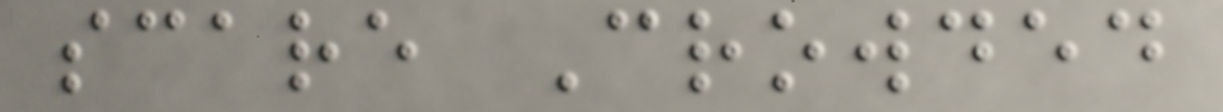scare Crowded
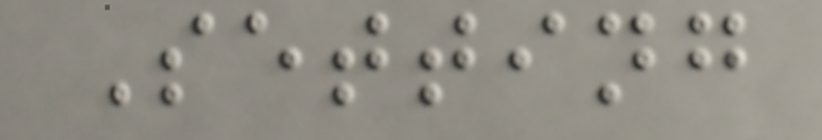Setting
